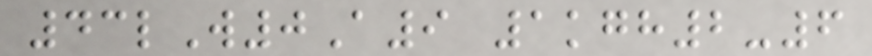43lW0A9 1kgh2-6
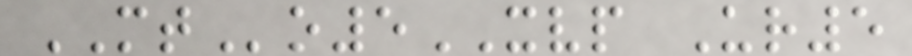MTo5XVP Ur5
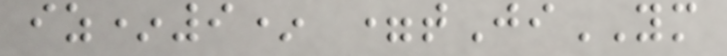iz*9* =tJiYM
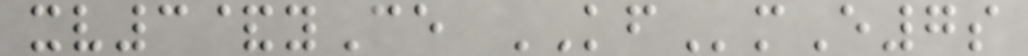xv3&yCe KFmE7s
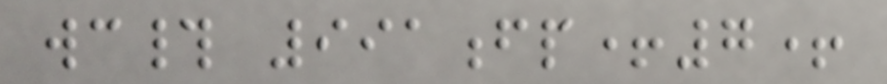wc# 991fp+7+
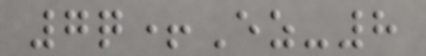7q+Ez-8
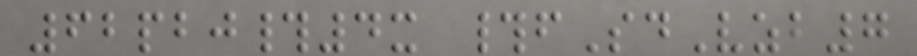62pbj#4x #fSdVzb7
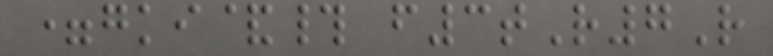=gki&# f3tR7R
